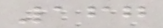167
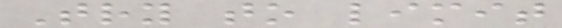Try to limit
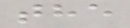the
